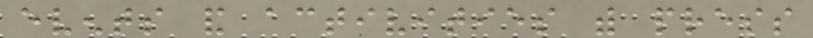events and activities with press
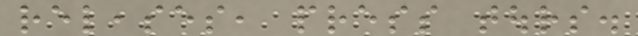releases, press tours.
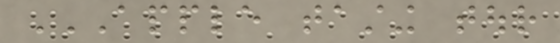APPLE TASTING TOUR
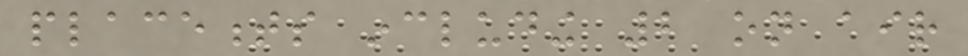placements including 2 on air
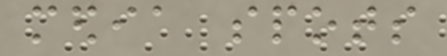media spots
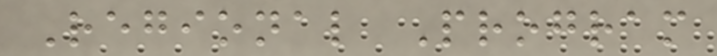Regional Program
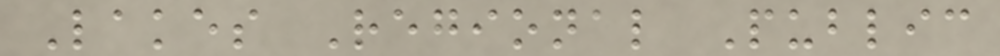Lakes Regional Public
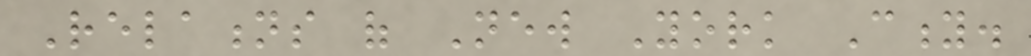Relations of New York City.
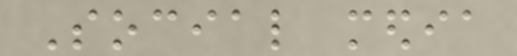Social media
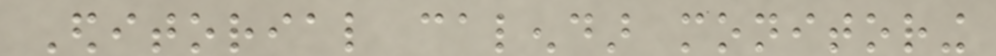Editorial calendar monitoring
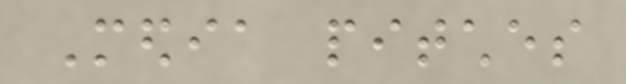Media pitches
